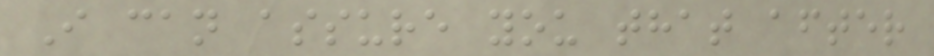I can assure you that after
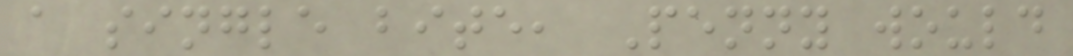a single bite, Penny would
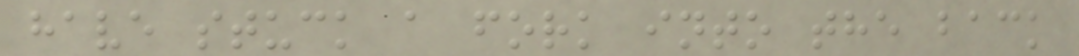have stuck a fork into the back
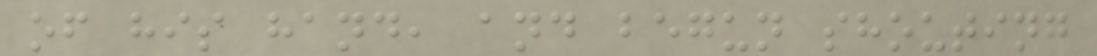of his hand, and begun shouting
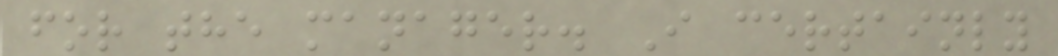for the manager. I certainly
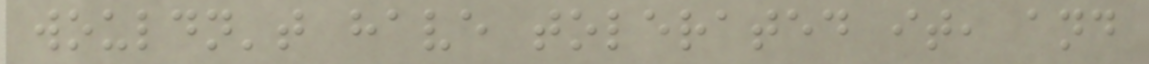wouldn't have tolerated it, and
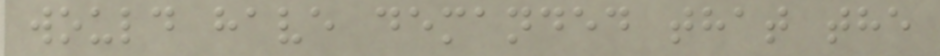would have demanded that the
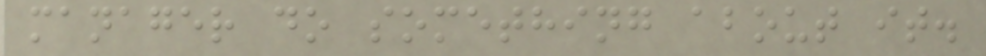manager do something about it.
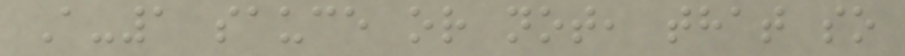A-1 sauce or not, that so
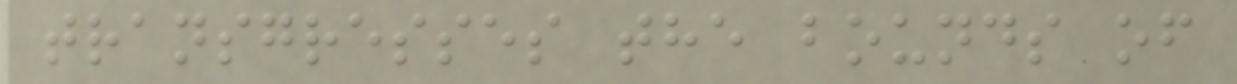transgresses the bounds of
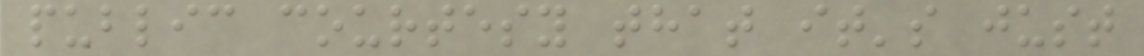public courtesy that it's just
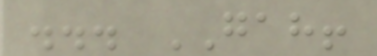... GAH!
